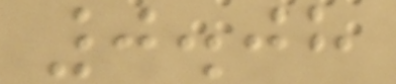0.08
